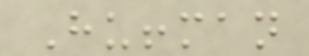Huffman
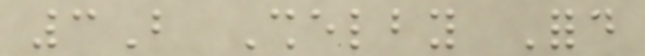3B Shelby Ford
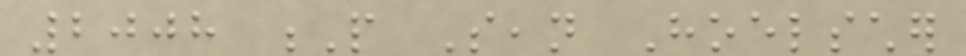2008 P Sean Hoelscher
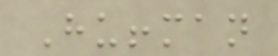Huffman
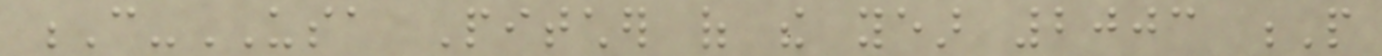C-USA Pitcher of the year 2003 P
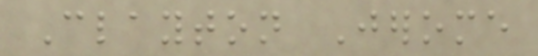Clayton Jerome
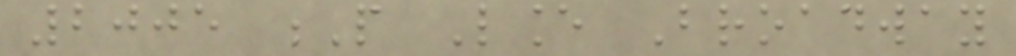2005 P Lance Broadway
